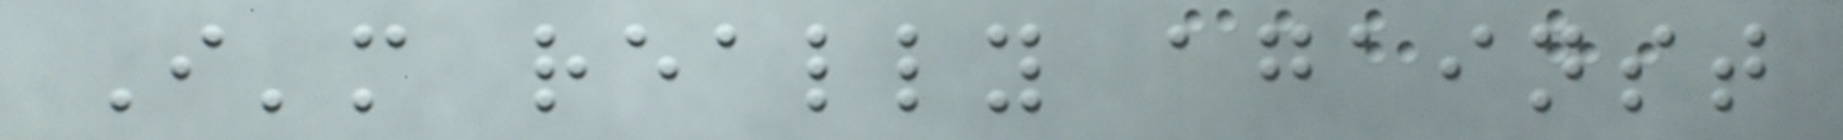I'm really against
